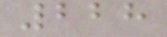228
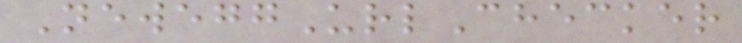NeweggUrlChecker
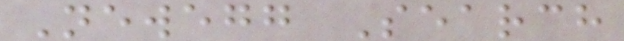Newegg Search
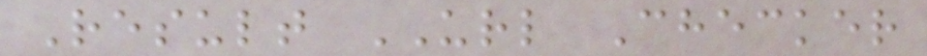Result URL Checker
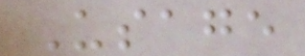Usage
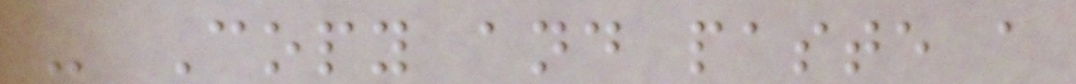- Copy and paste a
